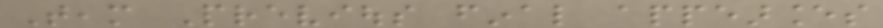Team Previous final appearances
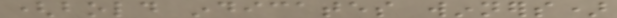(bold indicates winners)
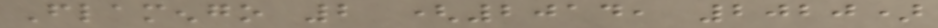Flamengo 2 (2014, 2020)
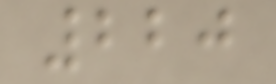220
